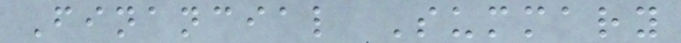Financial Summary
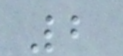2
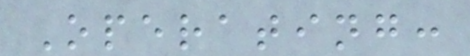Operating:
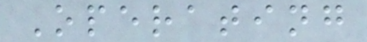Operating
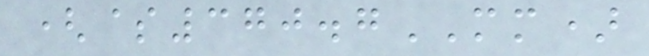($370.7MM)
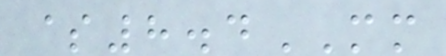$8.4MM
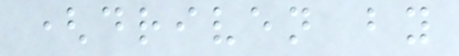(driven by
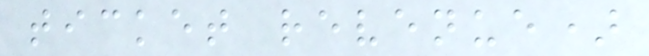ticket revenue)
